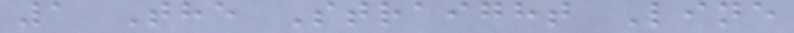1 The Straight Line
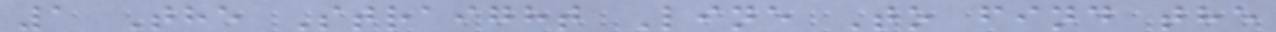1 The Straight Line To find the
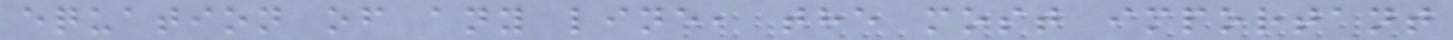equation of any line, the most important
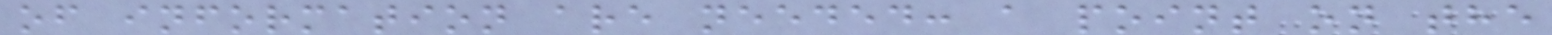of information are needed: a point on the
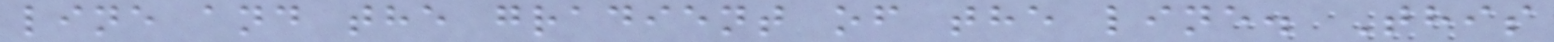line and the gradient of the line. This
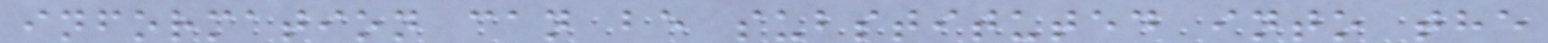information can be substituted into the
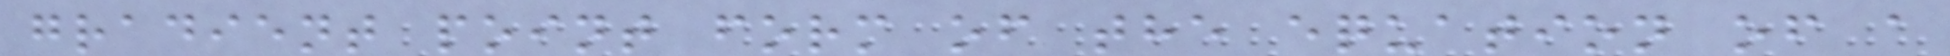gradient point form of the equation of a
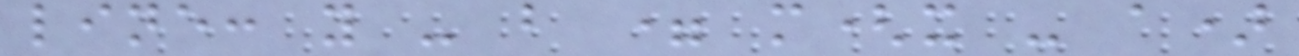line: y - b = m(x - a)
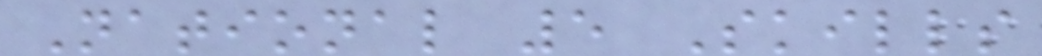National 5 Skills
